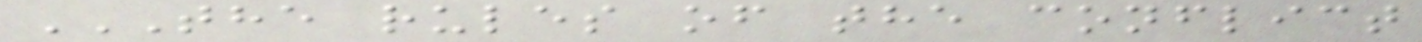THE RULES OF THE CONFLICT
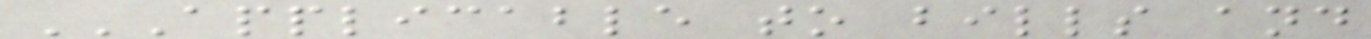APPLICABLE TO BILLS AND
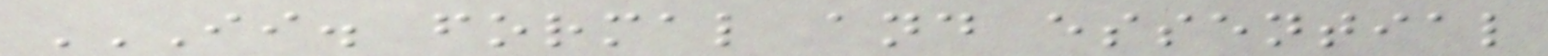II. FORMAL AND ESSENTIAL
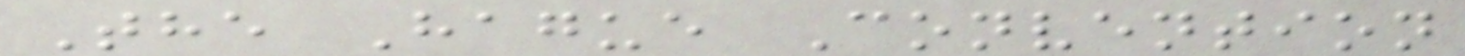The Hague Convention
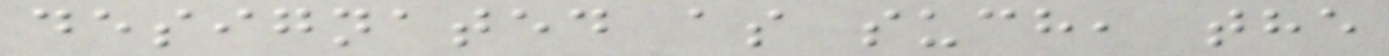designated as such, the
